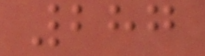287
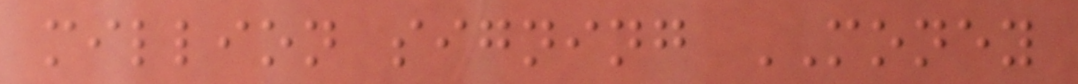million signing MONEY
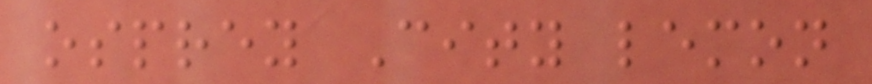osprey City lemon
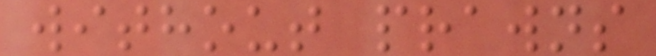without prawns
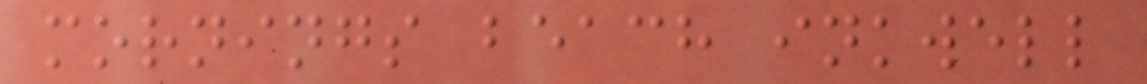mornings beach inkwell
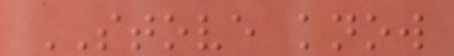STOVE know
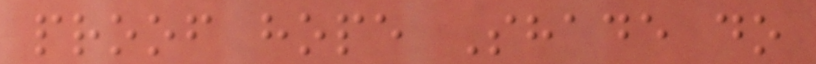proof hope Shade do
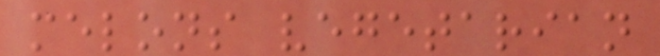melons vegetarian
